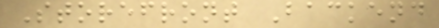Storefront Backend
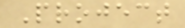Project
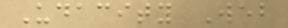Udacity Web
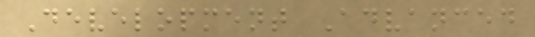Development Advanced
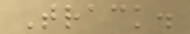Track.
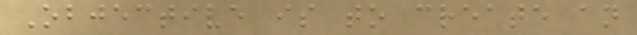Objective is to create an
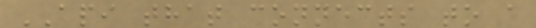API that connects to a
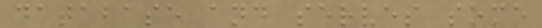database and serves some
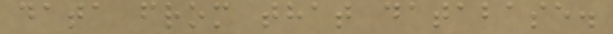data from that database.
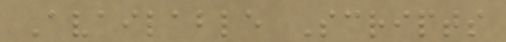Available Scripts
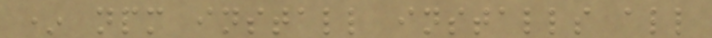* npm install installs all
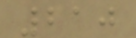210
